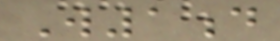W1d
